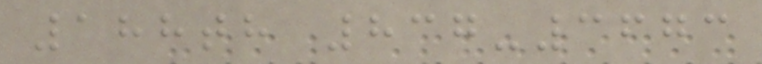188th 837-3673
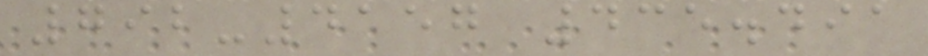792-4157 435.491
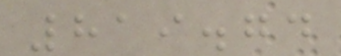819.74
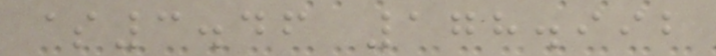$3.46 178.992
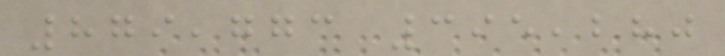879,773 395,280
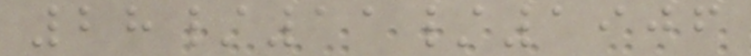28/11/1906
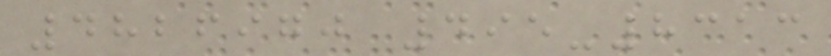4826970 495-8313
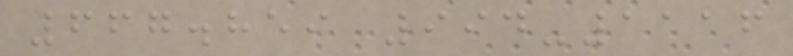667.859 994-1116
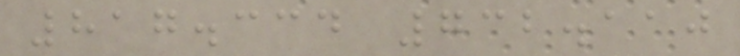817.334 732.110
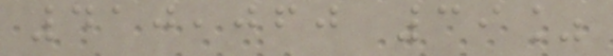410,060 39%
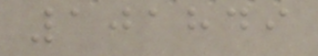101849
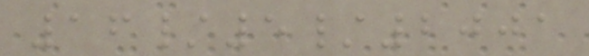16/5/2001
